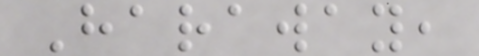Haraway,
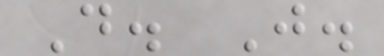D. J.
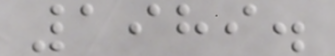1989.
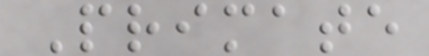Primate
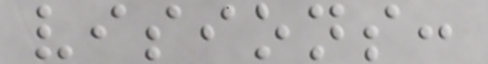visions:
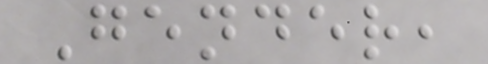Gender,
